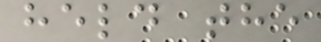held the
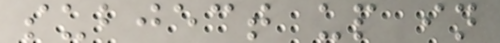subject up in
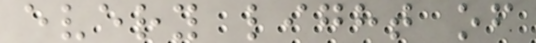every light of
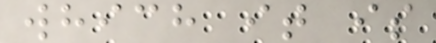which it is
